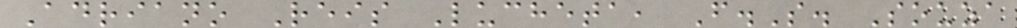Adriano Reis Lucheta, F.S. Souza
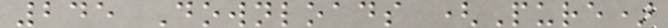245 Downloads (Pure)
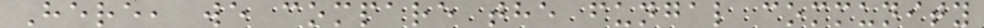Here, we compare the fungal community
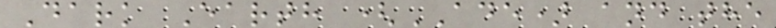Dark Earth (ADE) and the
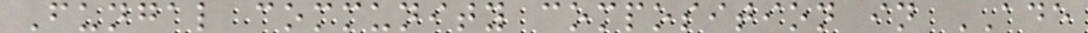Fungal community composition in ADE
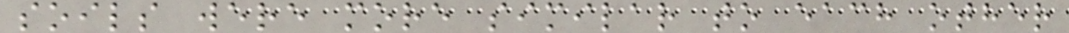soils were more similar to each other
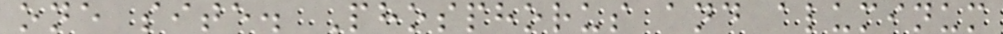one site. Phosphorus and aluminum
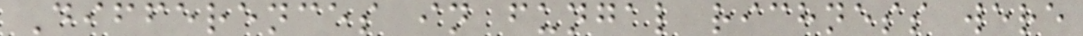Differences in fungal richness were
